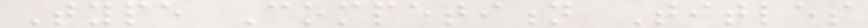Type Competition Titles
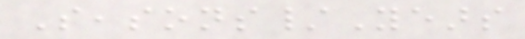Seasons/Years
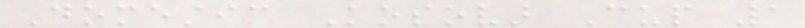Domestic Kosovar Cup 1
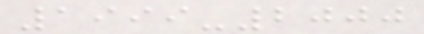1999-2000
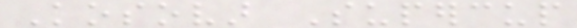Kosovar Supercup
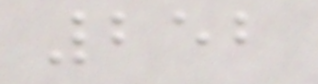252
